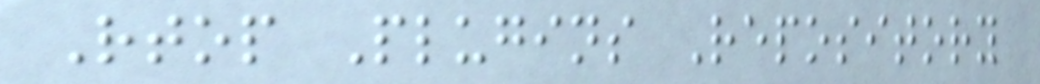Rtop Plugins Repository
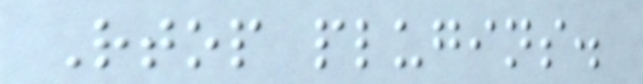Rtop plugins.
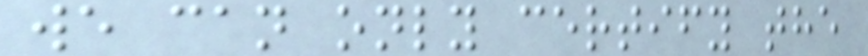we can only certify the
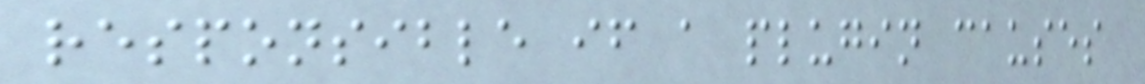responsible if a plugin causes
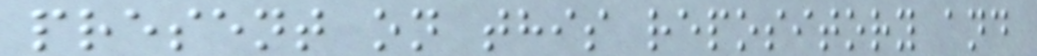present on this repository and
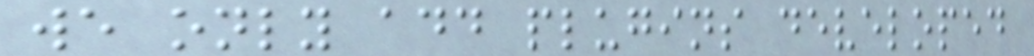we only add plugins developed
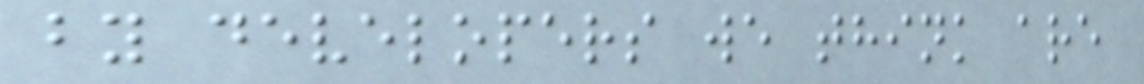by developers we think are
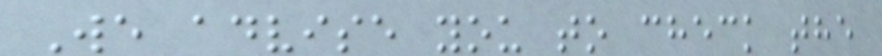We advise you to check the
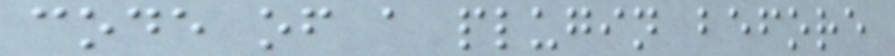code of a plugin before
